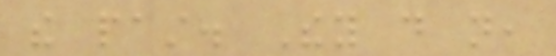the past. They do not,
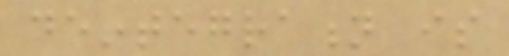deintegration is
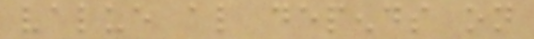value also depends on
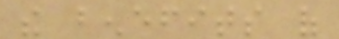the benefits of
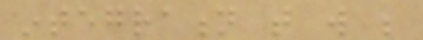integration that will be
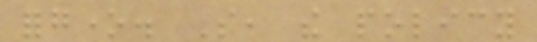forgone. So, the policy
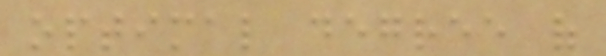optimal degree of
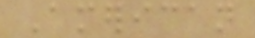American
